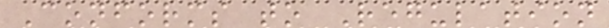Conforms to Regulation
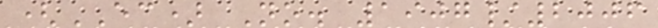(EC) No. 1907/2006
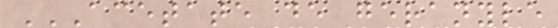ACETATE DE GERANYLE
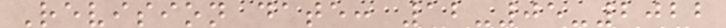Revision date: 12-05-2022
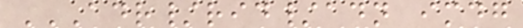ADR/RID/ADN IMDG
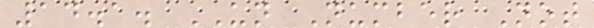14.1. UN Number Not
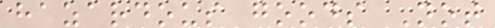hazardous goods Not
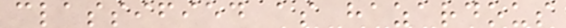classified as hazardous
